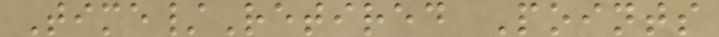Time/Retired Points
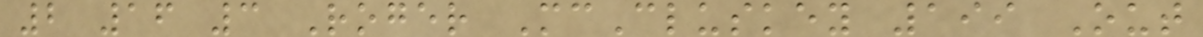2 16 3 Roger McCluskey 199 Out
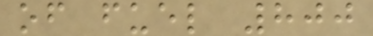of fuel 800
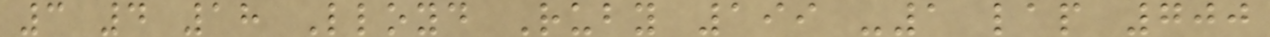3 4 18 Lloyd Ruby 199 -1 lap 700
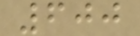600
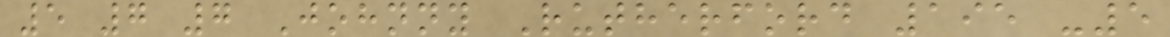5 7 7 Johnny Rutherford 195 -5
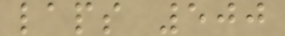laps 500
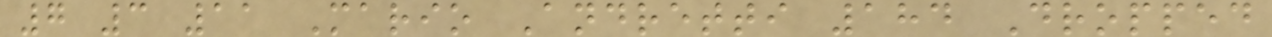7 3 11 Mario Andretti 184 Dropped
